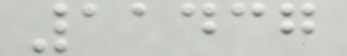11437
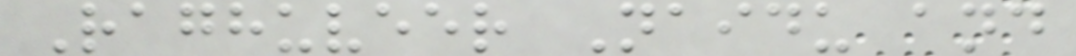Raghuveer Naidu and
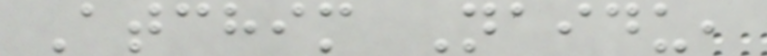Atchim Naidu,
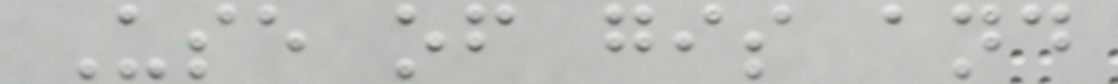Use of gis and
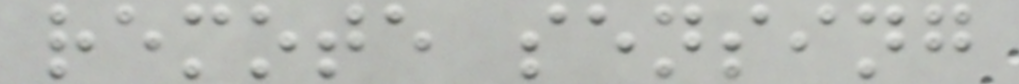remote sensing
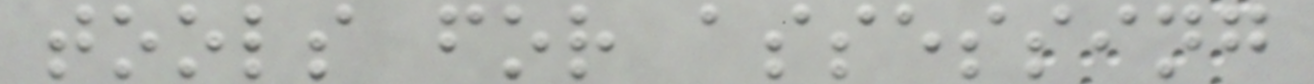tools for assessing
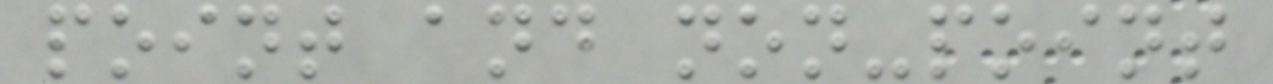point and non-point
